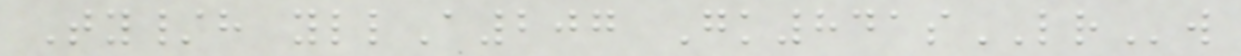Ty/h yllA207 Gk841sLRw
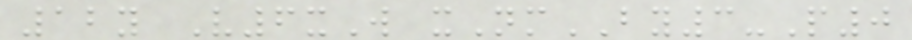12y V6xW xNmBY3-P0
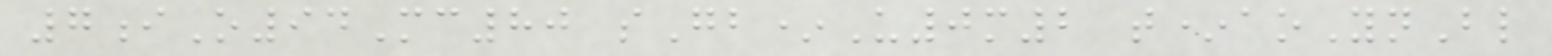7iO94Mc80 sGb*U0m2 t*aoYnBl
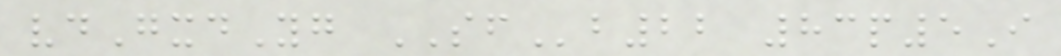vdGxdYg SFb22 83p5I
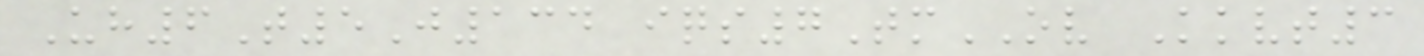Uh6T5J134 iqs7TmOV Kkvt3
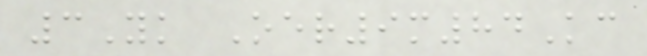3Yk Oer9m84Kc
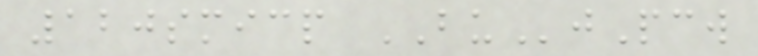120smicp BUjPcw
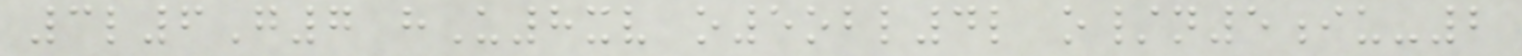3l6G7 hU8xv o5obl4l o/n5iu-2
